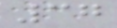37
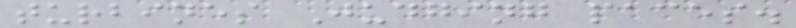turbines Judging paces.
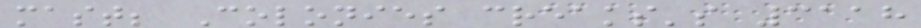mast; Colonies creaks's 3118
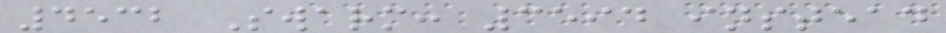4532 Swarm: 3594 instead
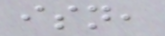isn,
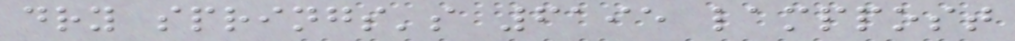dry springs's 6195 lamppost
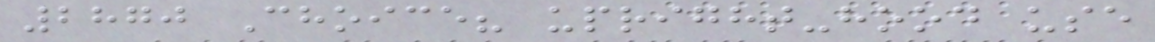2870 Choice? upright-hood use
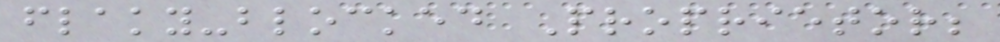flaky-blocked Proprietor;
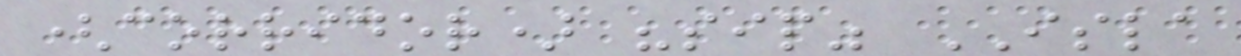(corridor) "sip" ISLA
